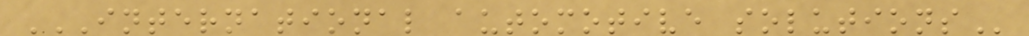INTERNATIONAL AUTOMOTIVE SOLUTIONS
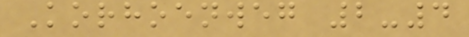Korhoenweg 2-4
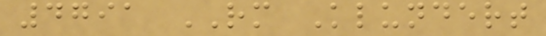4791 RM Klundert
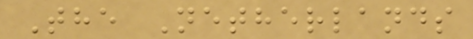The Netherlands
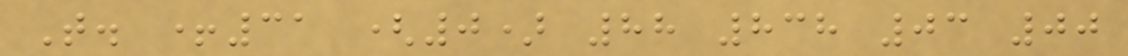T. +31 (0) 88 838 03 00
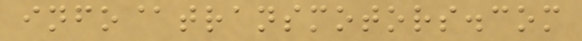info@transmotors.com
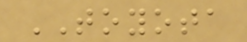TOYOTA
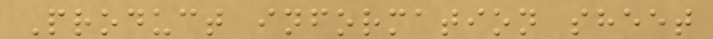Product information sheet
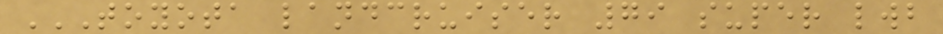TOYOTA LANDCRUISER 79 SUPER LWB
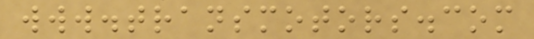www.transmotors.com
